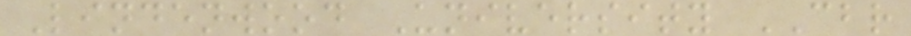Lindenwood University CBR
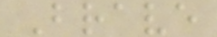Brave
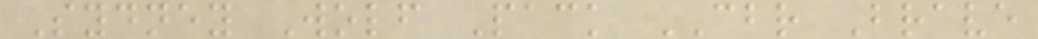Sydney Wolf Pack CBR Brave
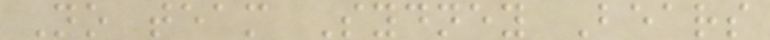No team Sydney Bears
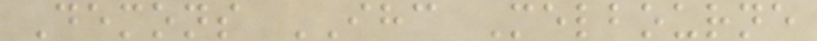Demons IHC Melbourne
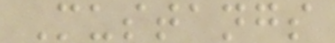Mustangs
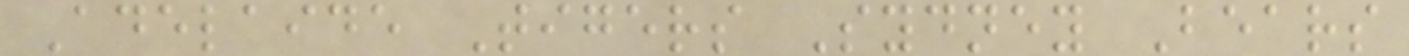Adelaide Tigers Sydney Bears
